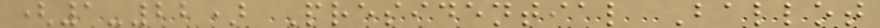(1-22) Presidential Ballot
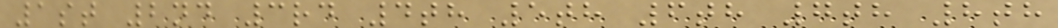1st 2nd 3rd 4th 5th 6th 7th 8th
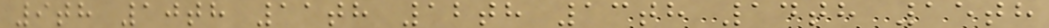9th 10th 11th 12th 13th 14th 15th
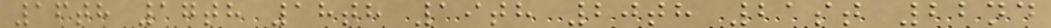16th 17th 18th 19th 20th 21st 22nd
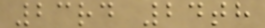23rd 24th
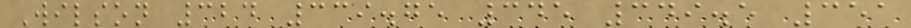Wilson 324 339.75 345 349.5 351
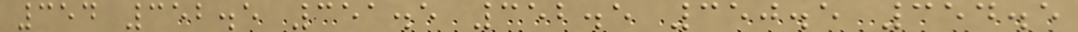354 352.5 351.5 352.5 350.5 354.5
